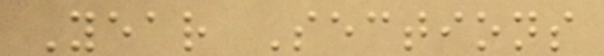Year Sections
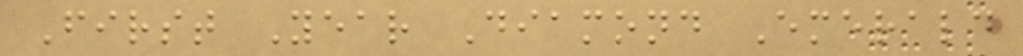First Year Diamond Emerald
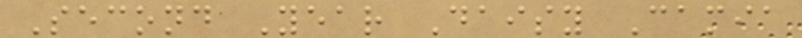Second Year Daisy Camia
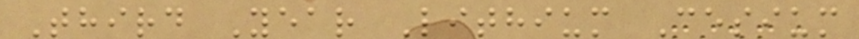Third Year Lithium Cesium
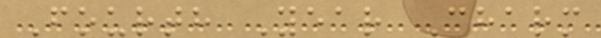Fourth Year Charm
